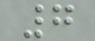7
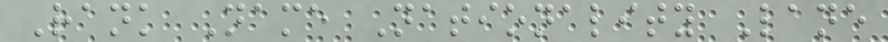Rank Name Nationality Lane
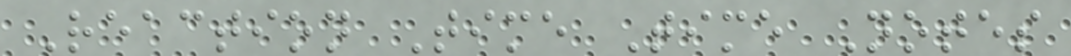Reaction Time Time Notes
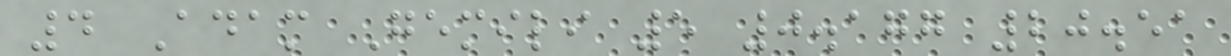4 Adam Gemili 5 0.177 20.51
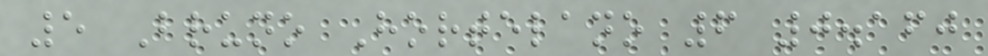5 Bruno Hortelano 6 0.160
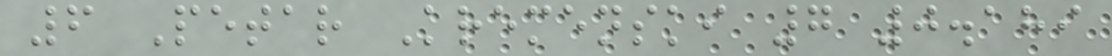6 Petar Kremenski 7 0.189
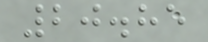20.85
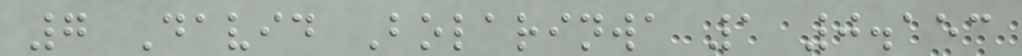7 David Bolarinwa 1 0.153
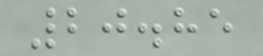20.85
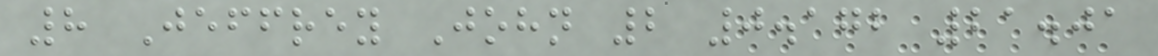8 Jeffrey John 2 0.172 21.01
